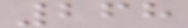268
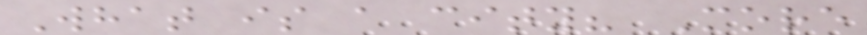What is a city? More
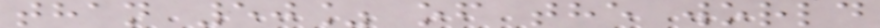than 50% of the world
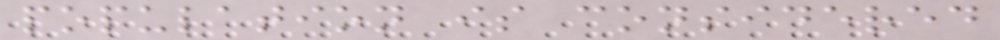population is considered
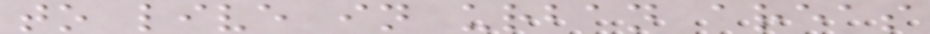to live in urban areas
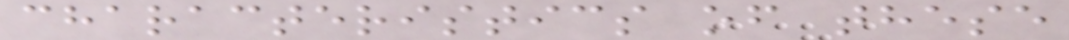characteristics of these
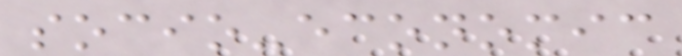socio-economic
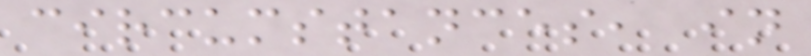circumstances, in
